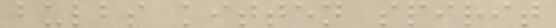bulbs kitten spirit
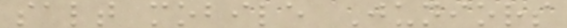salt mobile Juniors
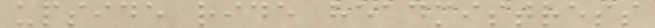upside ride headmistress
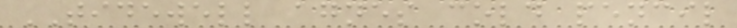TIDEWELL agnes cold pencil
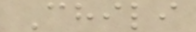Chili
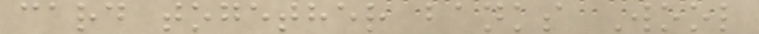card together banks Wool
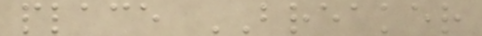place BREAKER
